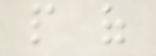people of
